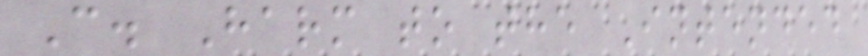C. Harm to the Intended
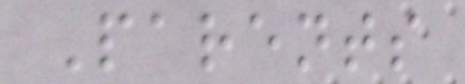Parents
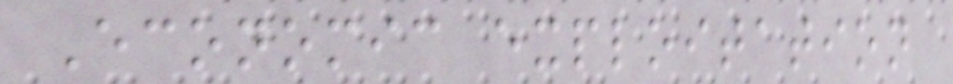Economic exploitation
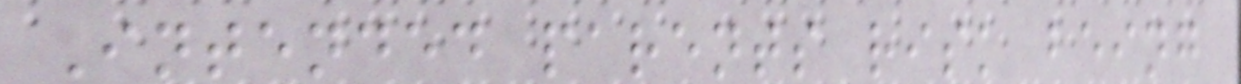Intended parents risk being
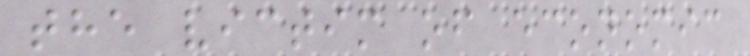the victim of economic
